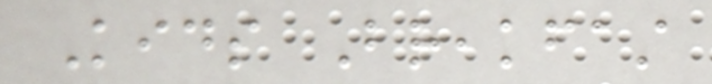Kids Breakfast
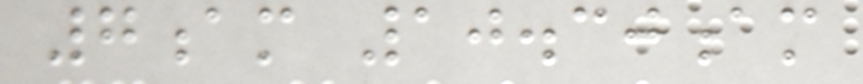7am 10.30am
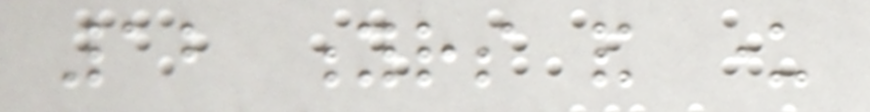12 yrs and under
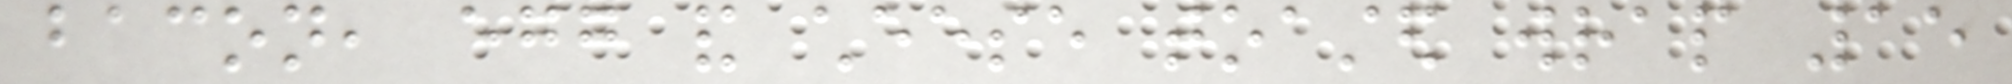bacon, egg and cheese toasted wrap 15
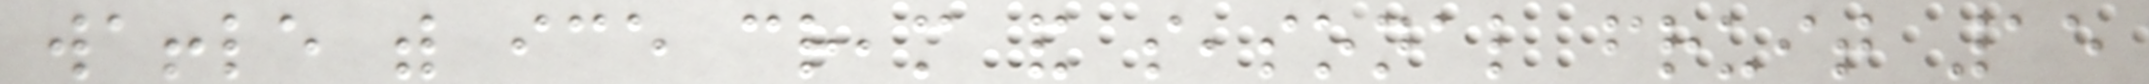waffle with ice cream and seasonal fruit 15
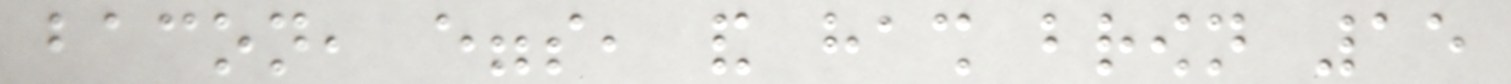bacon, eggs, and hash brown 15
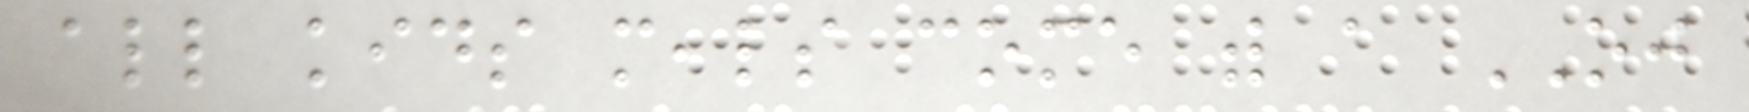all kids meals come with a OJ
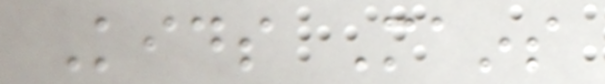Kids Mains
